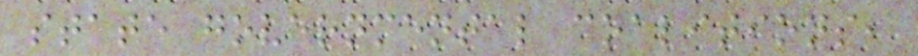state governmental coalitions,
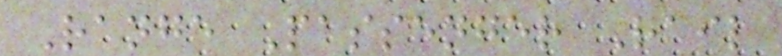Range Passenger Rail
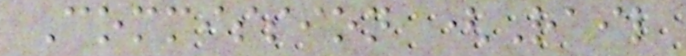Commission (Rail
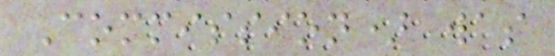Commission) was
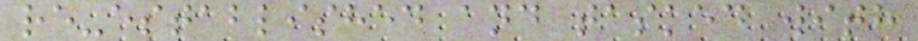re-established and tasked with
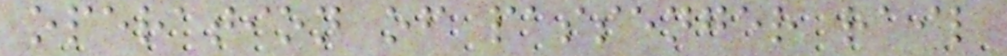operation of passenger rail
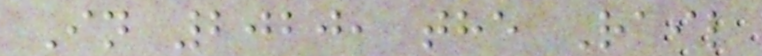In 2020, the Rail
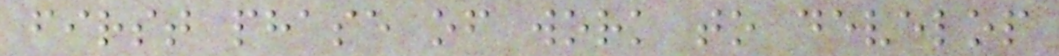first phase of work to develop
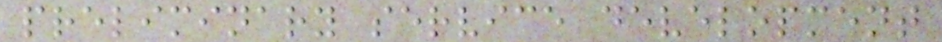preliminary service development
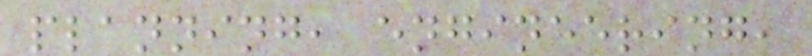planning, engineering,
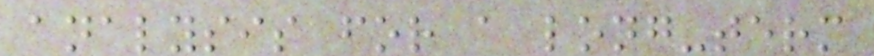analysis for a long-term
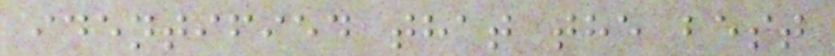identified that the best
